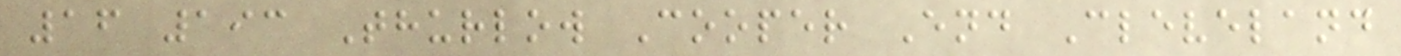16 193 Thurlow Cooper End Cleveland
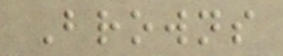Browns
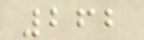262
